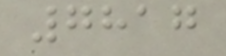7817
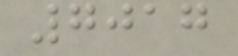7017
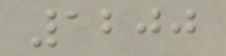1200
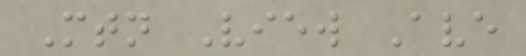Mtn View Ave
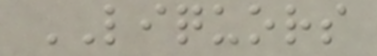LIQUORS
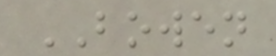BOWEN
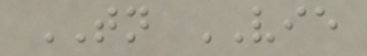TN VIE
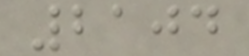2104
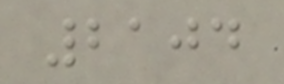2104
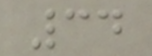34
